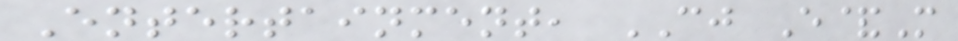Entertainment, CJ E&M
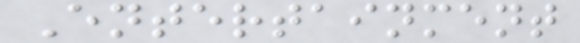Entertainment
